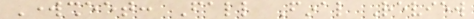Worksheet: Fall Final Review
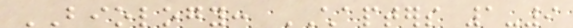BIOLOGY: CHAPTERS 1-9
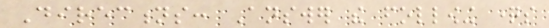Directions: Answer the following questions
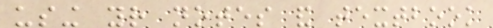using your notes and textbook
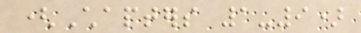(Chapters 1-9)
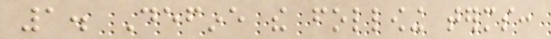1. Define the following terms:
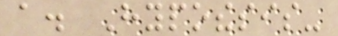a. Hypothesis-
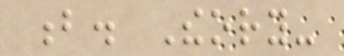b. Theory-
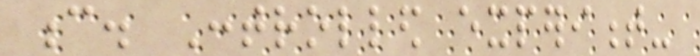c. Controlled experiment-
